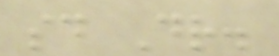said Dr.
